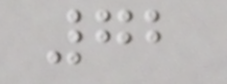72
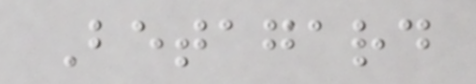Betagard
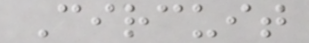Circuit
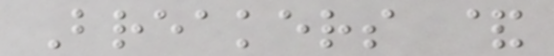Breakers &
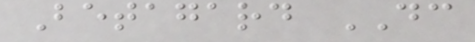Betagard DC
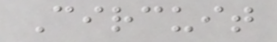Circuit
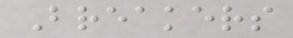Breakers
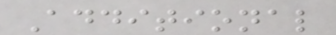Additional
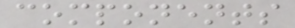components
